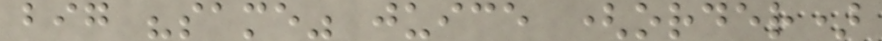big "same" juice (order)
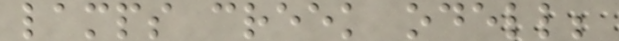lamps creek odell;
